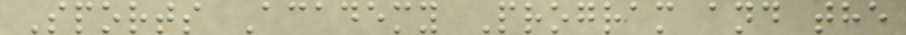Sports Academy Program and the
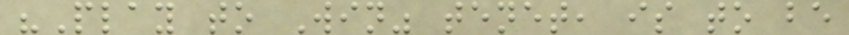"Play to Win" tenet, is to be
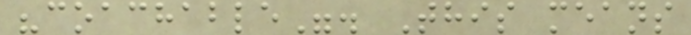"coachable". This means
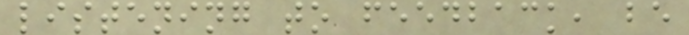listening to feedback, be
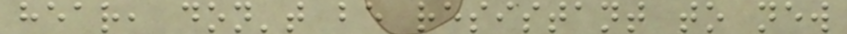hear, don't be resistant to new
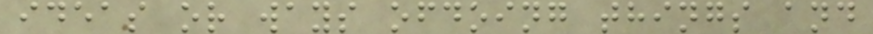ideas or ways ofdoing things and
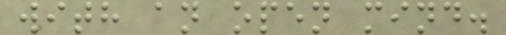with an open mind.
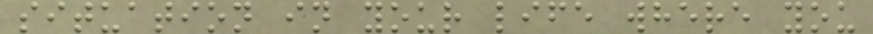situation in your life where you
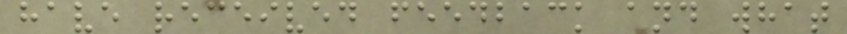have received feedback and what
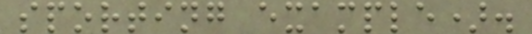sporting example).
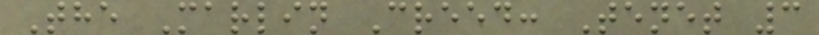The Marlin Creed: Tenet 3
